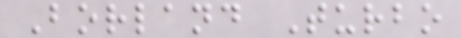Borland Turbo
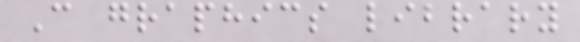C graphics library
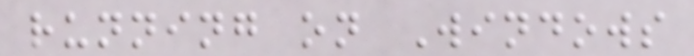running on Windows
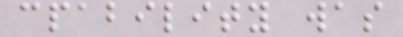cpability was
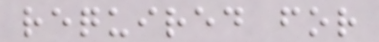required for
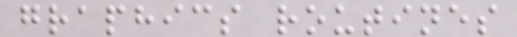graphics routines
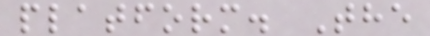platform. The
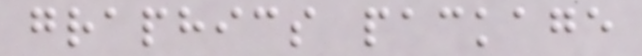graphics package
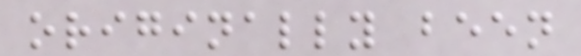originally been
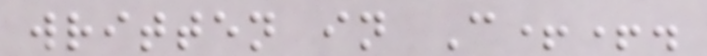written in C++.
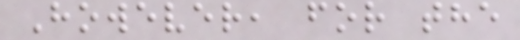However, for the
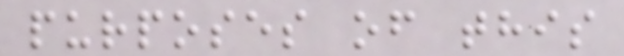purposes of this
